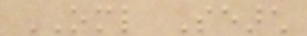OML Search
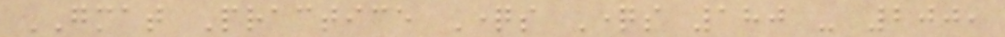GMAT Practice Questions Questions 180 - 200,
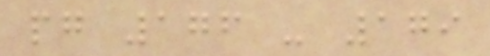pg 176 - 179
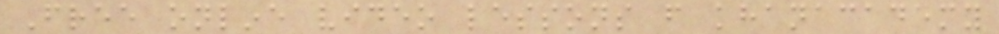Free online video lessons from khanacademy
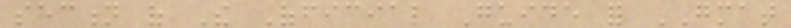section of The Official Guide for GMAT
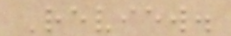Review.
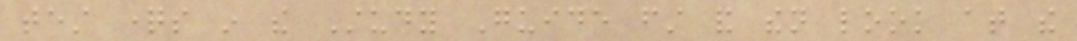test questions in the Study Guide first and then look at the
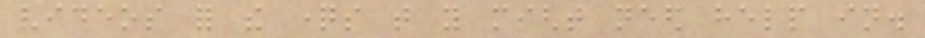videos for the questions that you might need help in.
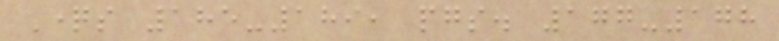Questions 185-189, pgs. 177-178
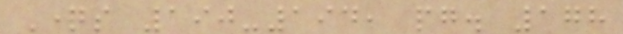Questions 190-194, pg. 178
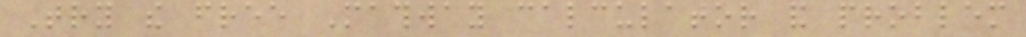Try the free Mathway calculator and problem
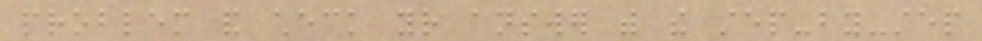problem and check your answer with the step-by-step
